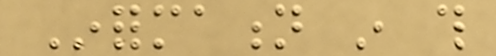Information in this
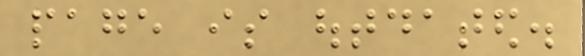page is outdated.
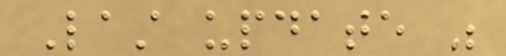Last update was
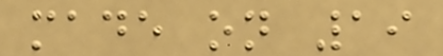made on 19
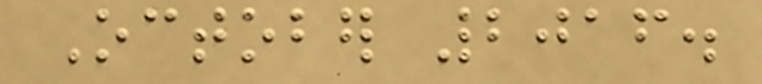October 2016.
